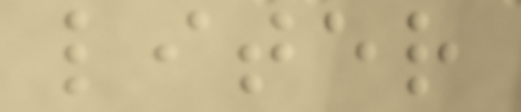liter
